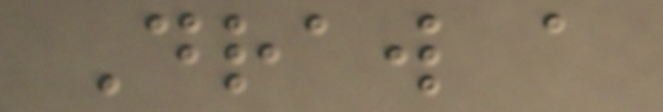Draw a
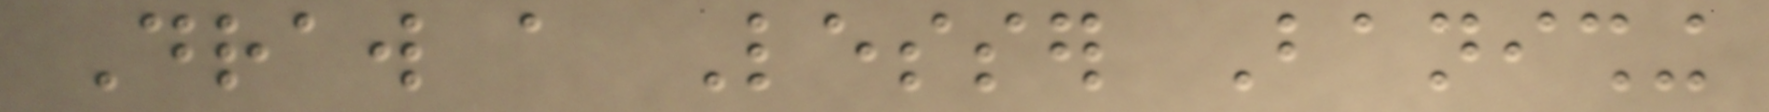Draw a Lesser Banishing
